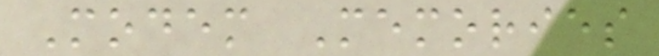Modem Memories
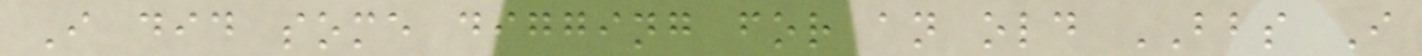I did some digging for an old BBS I
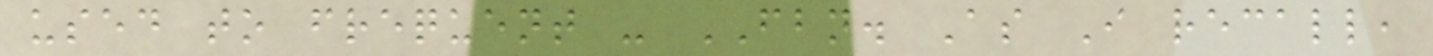used to frequent - FBN. As I recall,
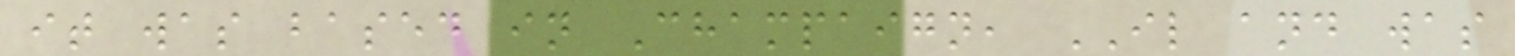it was based in Champaign, IL and was
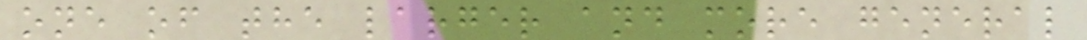one of the larger and more general
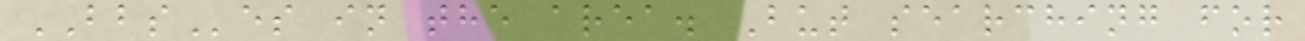BBSes in the area. But searching for
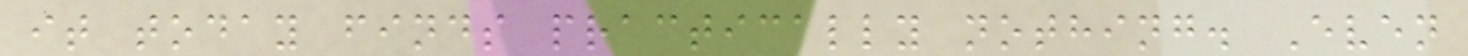it today finds practically nothing. Even
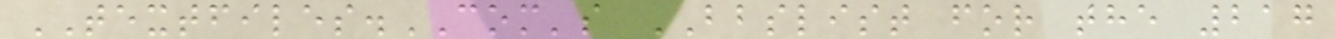TEXTFILES.COM's BBSLIST for the 217
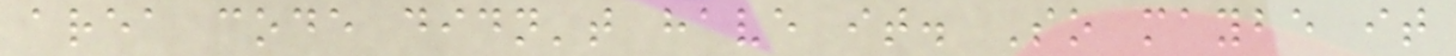area code didn't have it. So maybe it
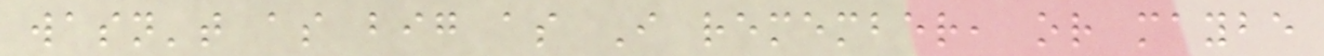wasn't as big as I remember, or maybe
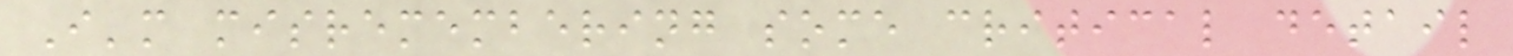I'm misremembering some critical detail
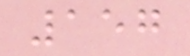157
